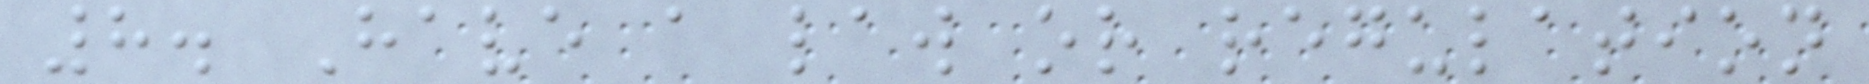8. Have a law or regulation
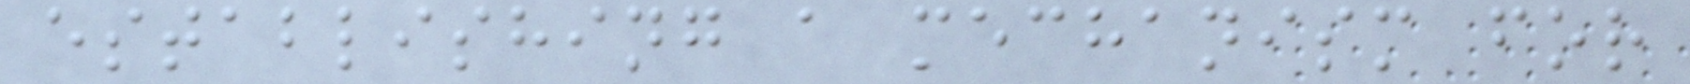establishing a mechanism for
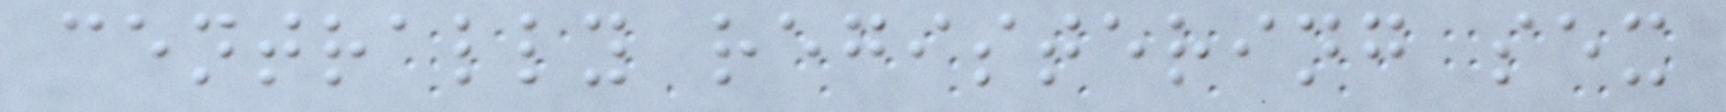centrally registering sex
